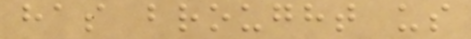has brought us
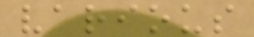various
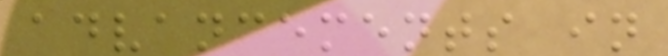advancements in
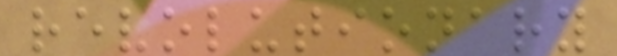revolutionary
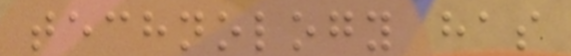technology has
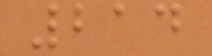214
